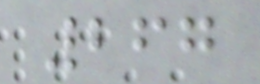267
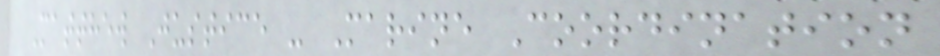Matthew Justice - Marine Coordination
